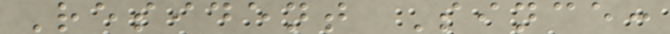Resident Since:
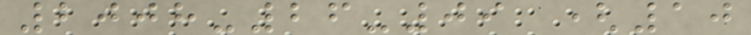2008-26-09 (10
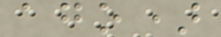ago)
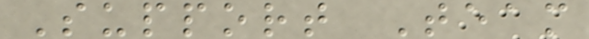Support Team
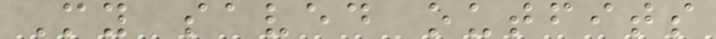My saved outfits
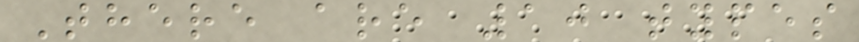There are 10 types
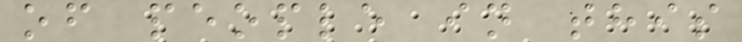of people in this
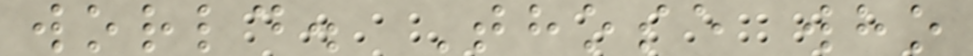world. Those who
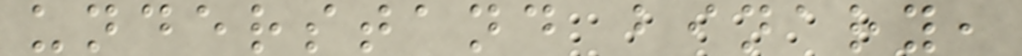understand binary,
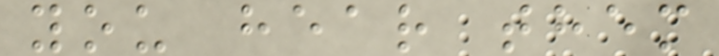you hear them
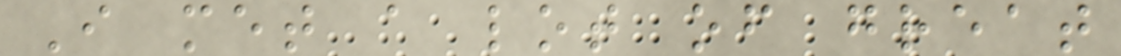I met a lot of great
